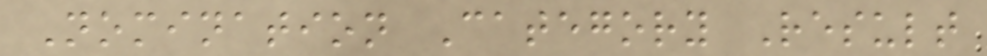Nomination Category Result
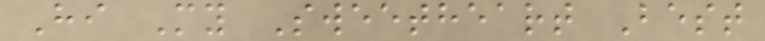Hi My Sweetheart Best
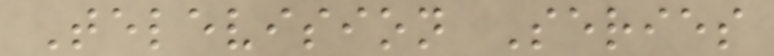Television Series
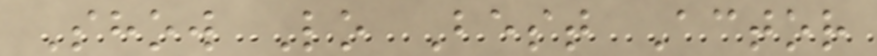Show Lo Best Actor
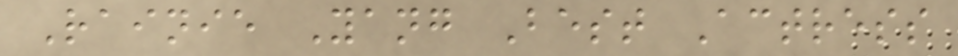Rainie Yang Best Actress
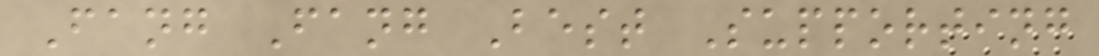Fang Fang Best Supporting
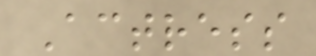Actress
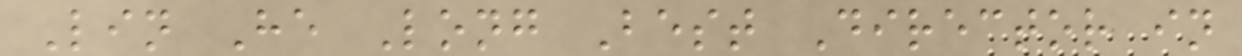Lin He Long Best Director in
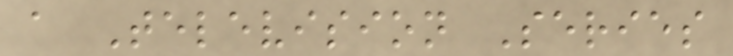a Television Series
